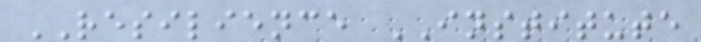RESILIENCE INSTITUTE
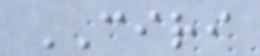CIRI
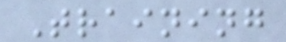Training
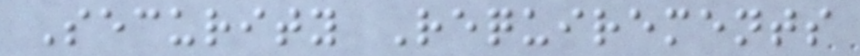Security Requirements
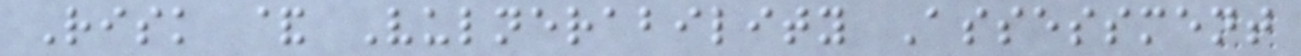Risk & Vulnerability Assessment
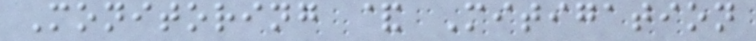Monitoring & Mitigation
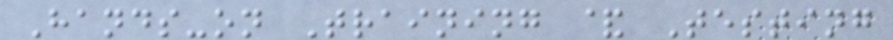Hands-on Training & Testing
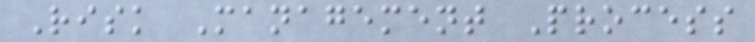Risk Management Process
